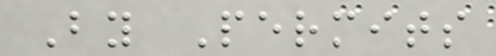By Permits
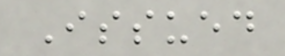Issued
